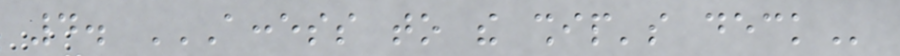4. ACCESS TO THE SHIP'S DECK
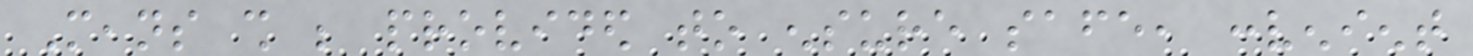Means shall be provided to ensure safe, convenient
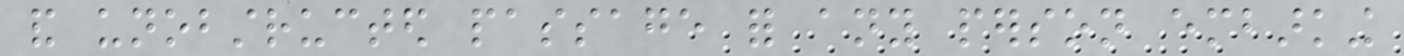and unobstructed passage for any person embarking
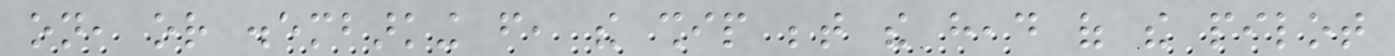on, or disembarking from, the ship between the head of the pilot
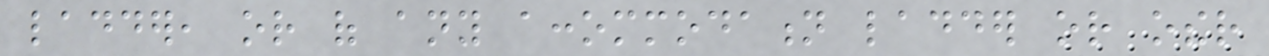ladder, or of any accommodation ladder or other
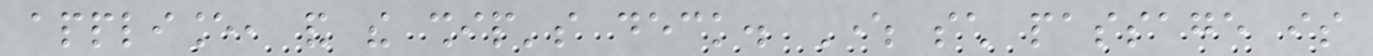appliance, and the ship's deck. Where such passage is
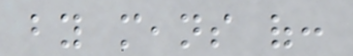by means of:
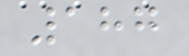187
